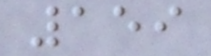159
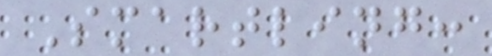Smartling:
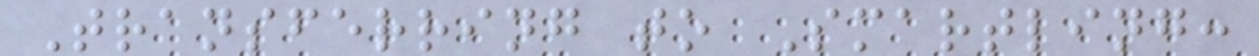Transferring to Smartling:
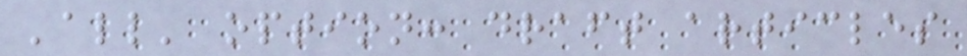'all' option: draft articles
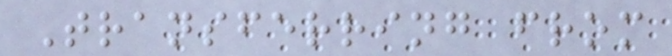Transferring from
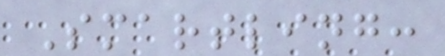Smartling:
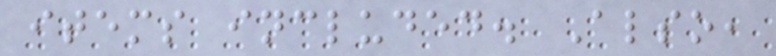items included. Also,
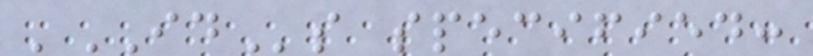'IDs specified:
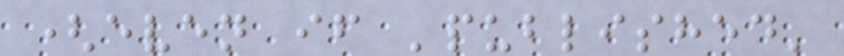(even if 'published'
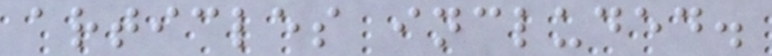articles included.
